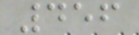456
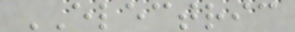ELECTRIC
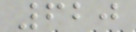620
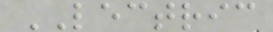LECTRIC
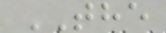THE
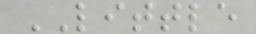LITTLE
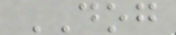DOG
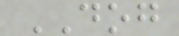DOG
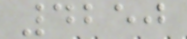4250
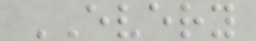EVERY
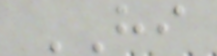HI
